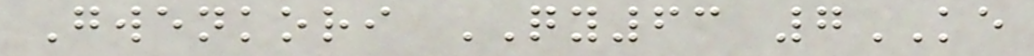Gwenkori QY63 7KE
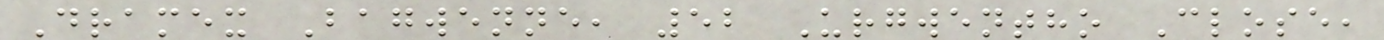Dramex Bagwenne, 52 Urgwentho Close,
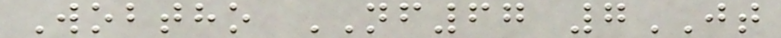Wobtho NF67 7JT
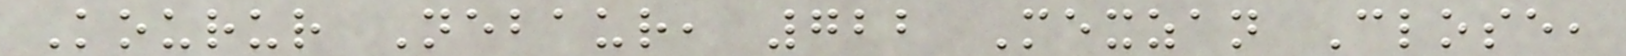Kourur Nebaur, 722 Mexzan Close,
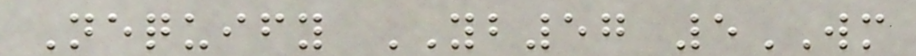Nequify YB57 5WM
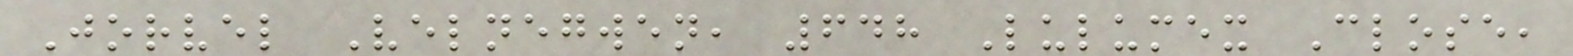Jorvel Velnegwen, 648 Lulumex Close,
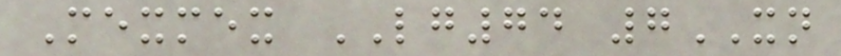Mexmex LG74 7XN
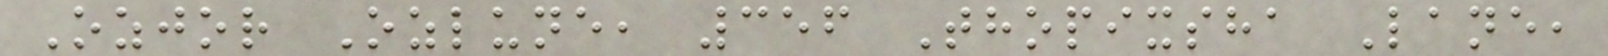Ozjor Ozlune, 356 Thopixsha Lane,
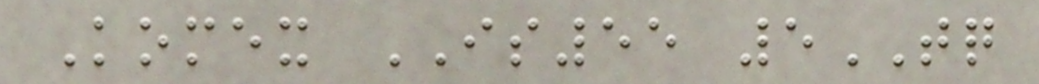Komex IS55 5TQ
